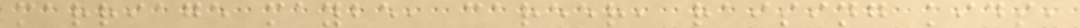marriage maybe, career, raising kids,
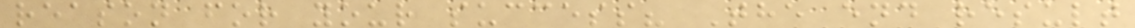reason for your success? The end result
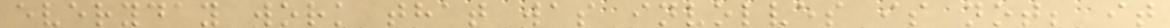everyday work that was involves is not; it
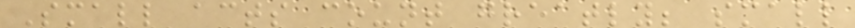Small acts count greatly; small
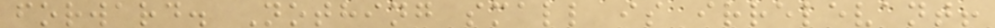forward. Nothing small is irrelevant!
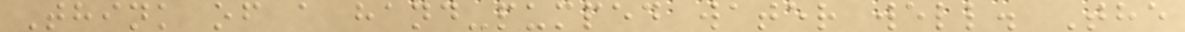Think of a hand-pumped water well. The
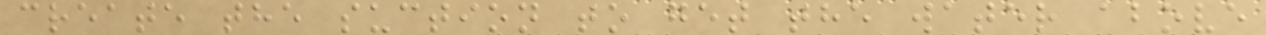create the suction to get the water above
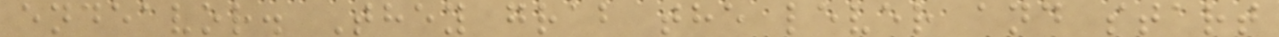endeavor. They grab the lever and start
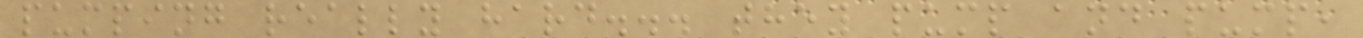pumping really hard... they pump and pump,
